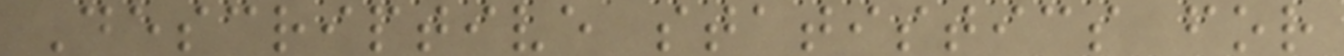Descriptive statistics for
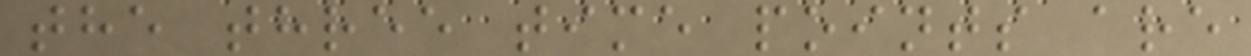the three time points are
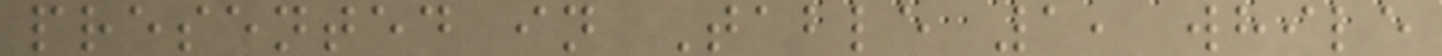presented in Table 1, while
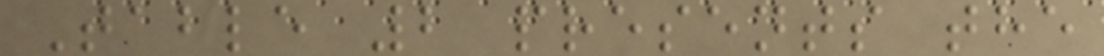Table 2 presents the
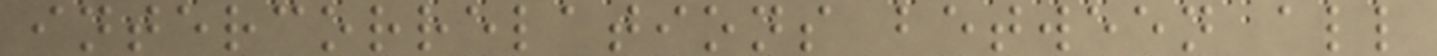intercorrelations between all
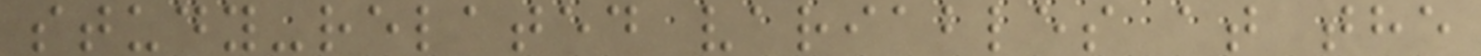study-related variables at the
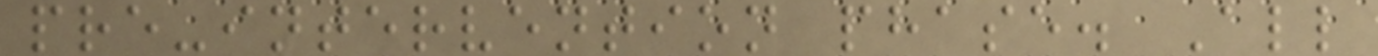pre-intervention phase. All
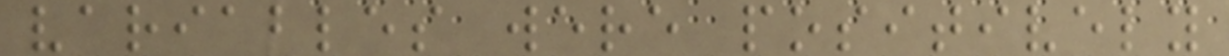variables were positively
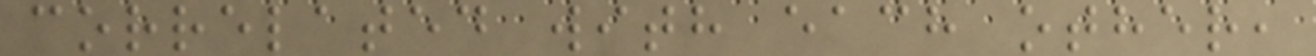correlated with each other,
